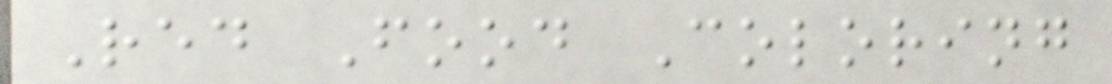Red Food Coloring
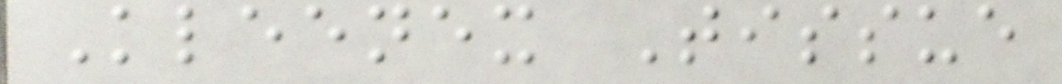Kleenex Tissue
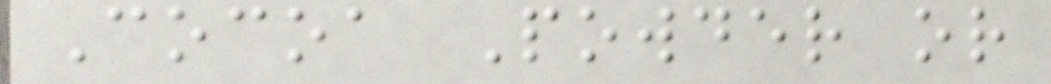Cocoa Powder or
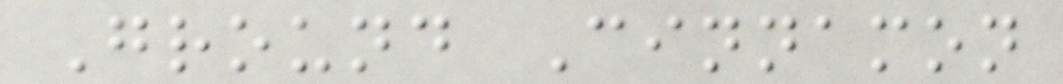Ground Cinnamon
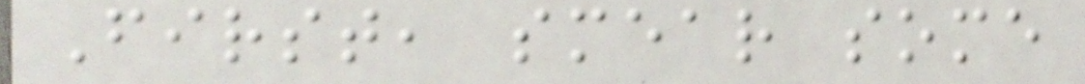First, smear some
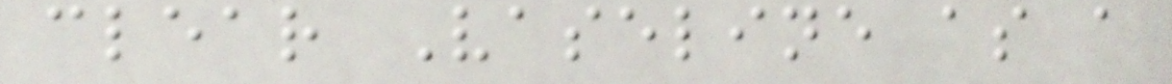clear Vaseline as a
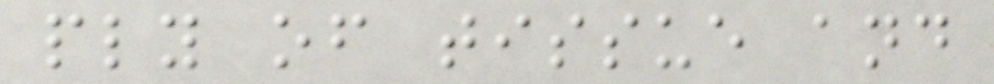ply of tissue and
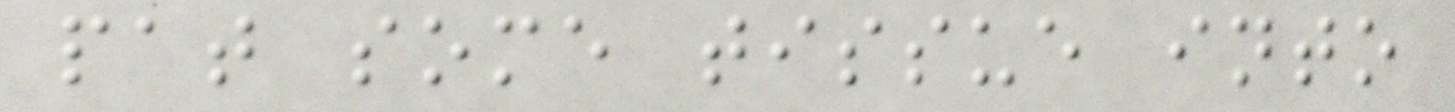pat some tissue into
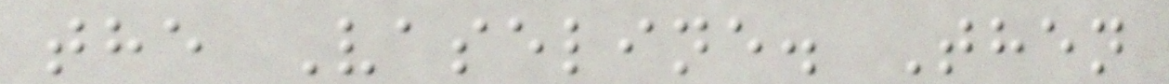the Vaseline. Then
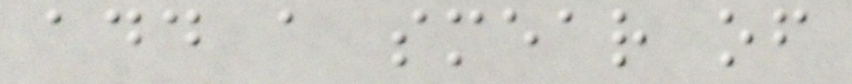add a smear of
